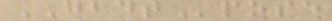GBDTpose
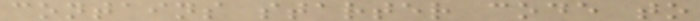contains starter code to
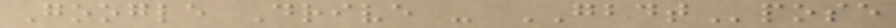Google Drive - GBDTpose
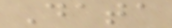Data
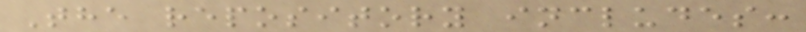The repository includes:
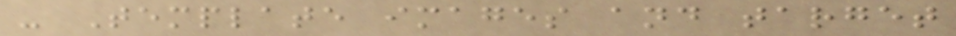- Template images and target
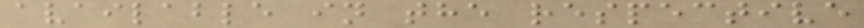available in the respective
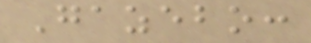Gazebo:
